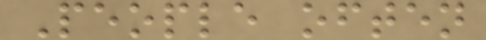People often
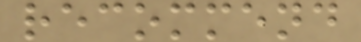recommend
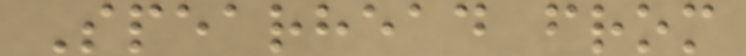Spearhead from
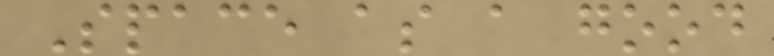Space as a good
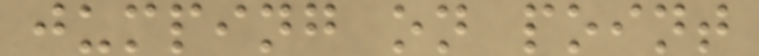jumping on point
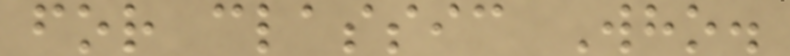for classic Who.
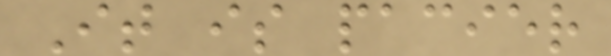It is pacier
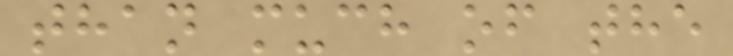than much of the
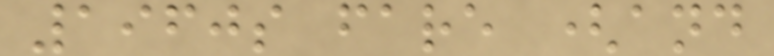1960s fare (and
